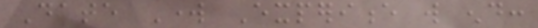Date Work Experience will end:
